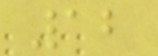12
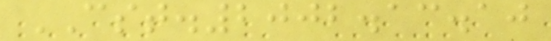CST.2002.13.10
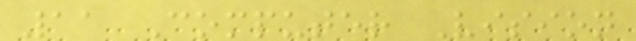11 Computer Vision
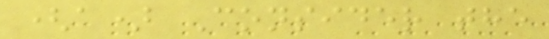(a) Consider the
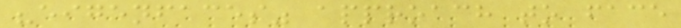"eigenfaces" approach to face
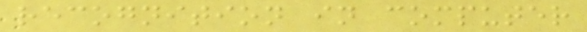recognition in computer
